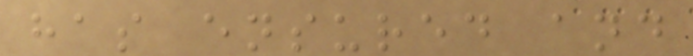has ensured and
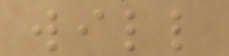will
